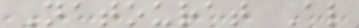Natourat Al
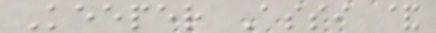Keeper Assi &
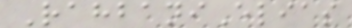RahbaniElias
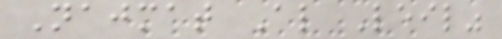Najmat Al Leil"
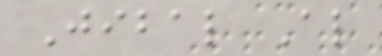Jibal Al
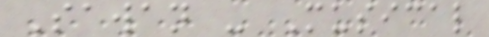Sawan - Musical
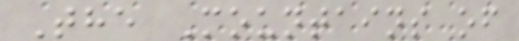The Mountains of
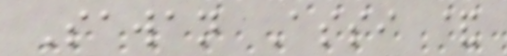Sawan Assi &
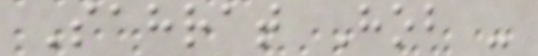Sahrat Hob -
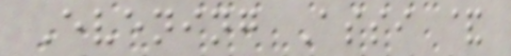Evening Assi &
